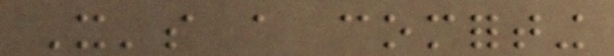It's a comforting
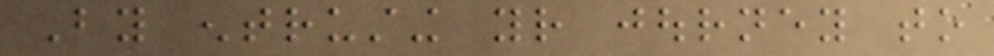By entrusting your journey to
